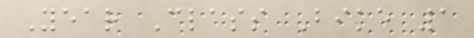Year Class Bike 1
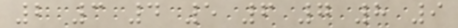2 3 4 5 6 7 8 9
